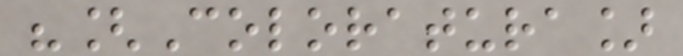"[Coloratura]
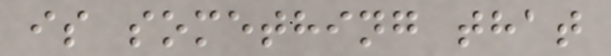is something that
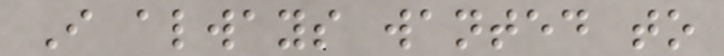I always wanted to
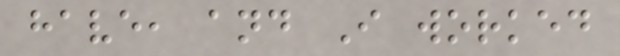have, and I worked
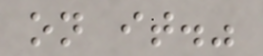on it."
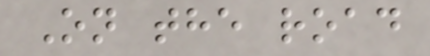On the road
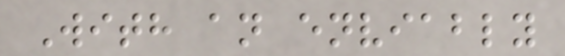With an enviably
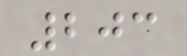203
